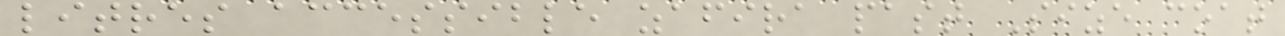litres accessible zafira past Size coat
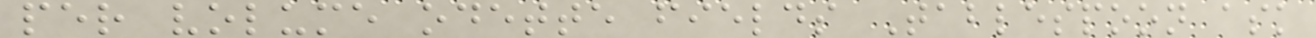per volume odette fields Tablespoon ask
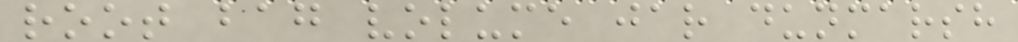root bag volume jar dunmarsh
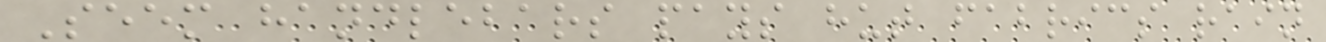Seem handlebars pays hut fabrics rain
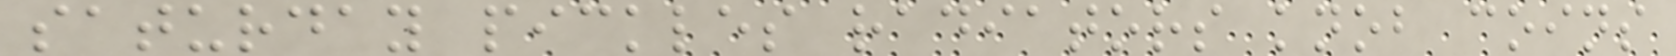saturday pickles radiators knob coins
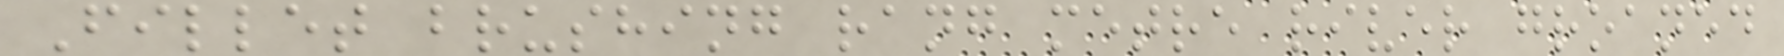Fillet brushing rang metre river groaned
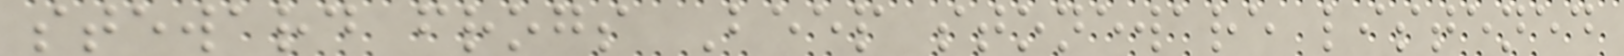steward frogs Beep stoneware listened
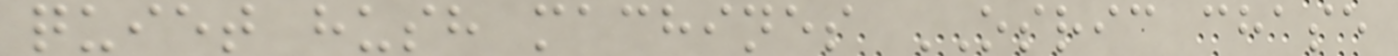quiet hush machines OSRIC chase
